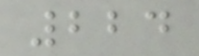224
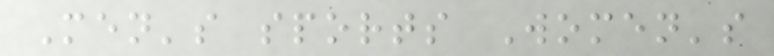Men's sports Women's
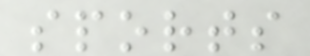sports
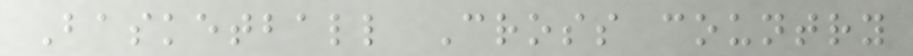Basketball Cross country
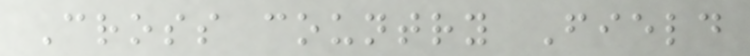Cross country Field
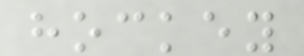hockey
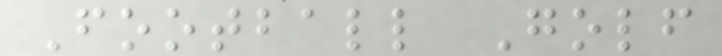Football Golf
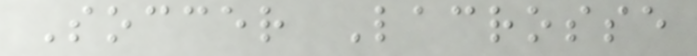Soccer Lacrosse
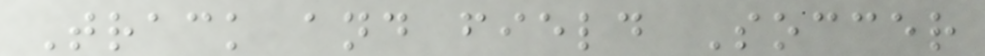Track and field Soccer
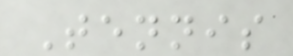Tennis
